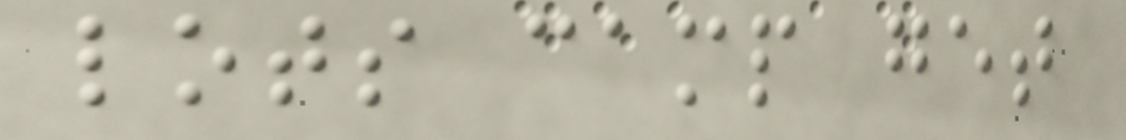lots camp get
